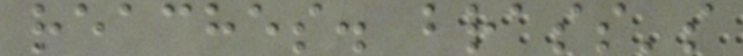reaches. brass's
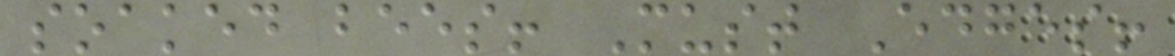soaked bees! Must Edges!
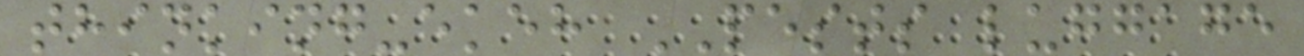thinking-ekeh PESTS luggage
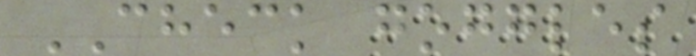CHECK goggles
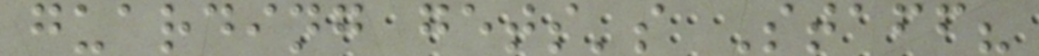guarding gets's Staff?
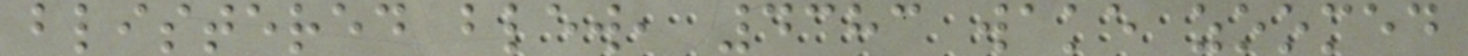blistered blew, 4383 wake zoomed
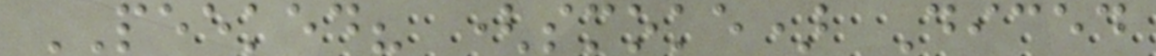PEEKED? (smoke) Diced
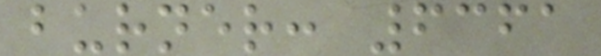burner: 6361
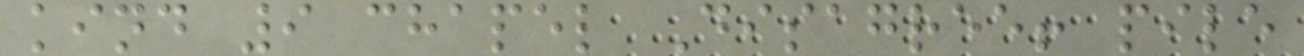kind 9 chapel Disagree! pile
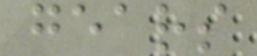gears
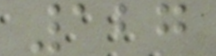127
